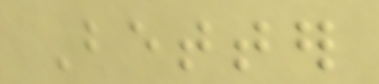Better
